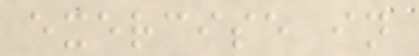exercise in
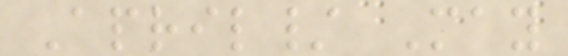April/ May
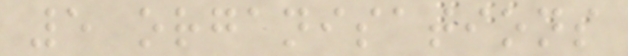5 organisations
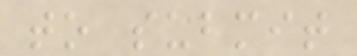to submit
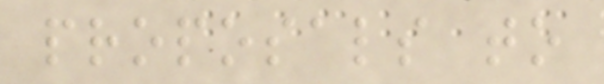proposals to
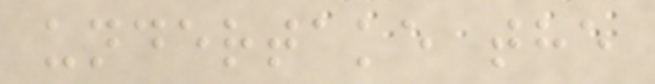undertake the
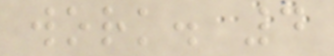work. 4
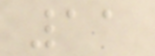11
